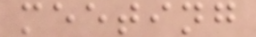meeting
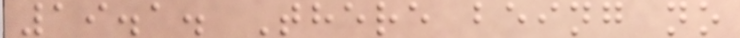19.1. There being no
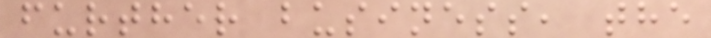further business, the
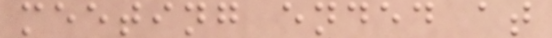meeting ended at
